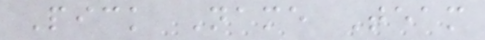Pick Name Team
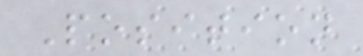Position
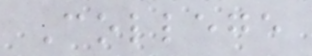College
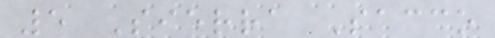5 Sierra Sacco
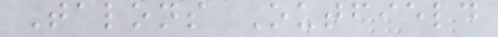Talons Outfield
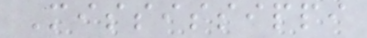Mississippi
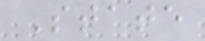State
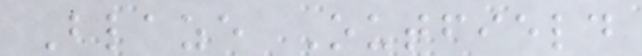Blaze Outfield
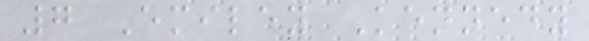7 Emiley Kennedy
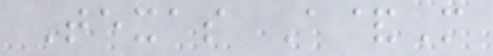Texas A&M
